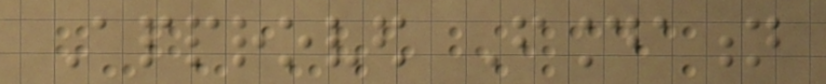Approved Foundation
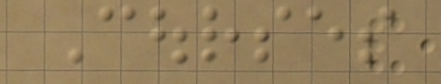Courses
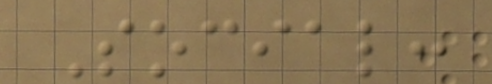Social:
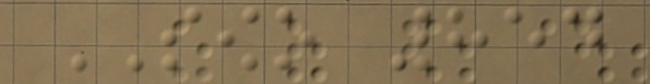SOWO 854
